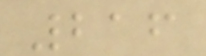216
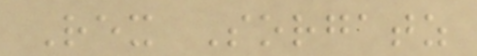Rex Sorgatz
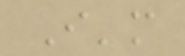I'm
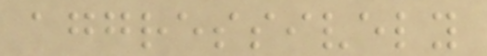aggressively
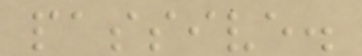passive.
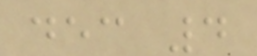dec 4
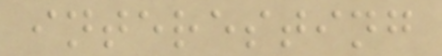interesting
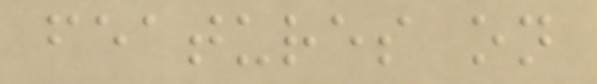features on
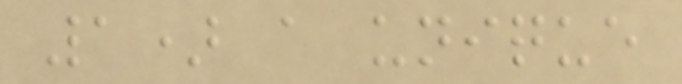1) a unique
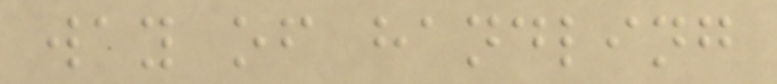way of handling
